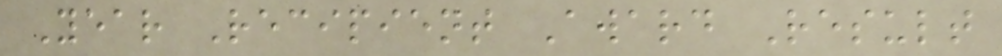Year Recipient Award Result
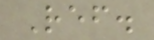Ref.
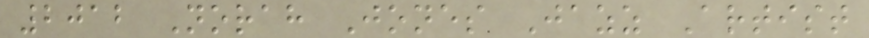2012 Norah Jones Jazz Artist
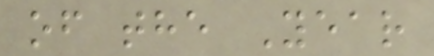of the Year
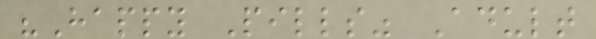"Happy Pills" Adult
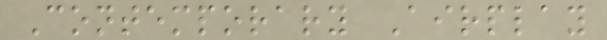Contemporary Airplay
